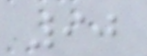90
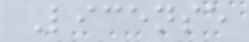License
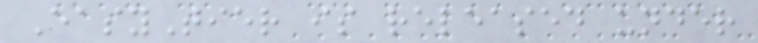EasyTier is released under
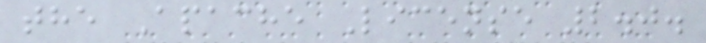the Apache License 2.0.
